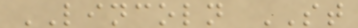LINCOLN ST
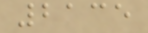2135
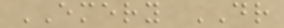EMERY DR
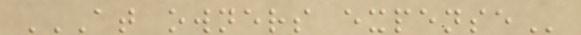AT OWNERS EXPENSE
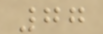77
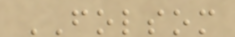FOLSOM
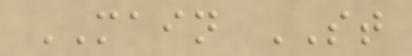MAIN ST
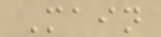Main
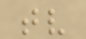tv
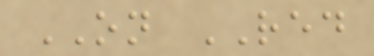ON RED
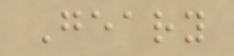Geary
